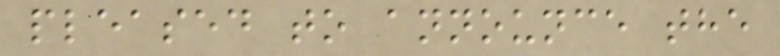pleased to announce the
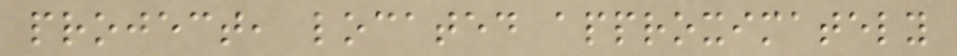project, located approximately
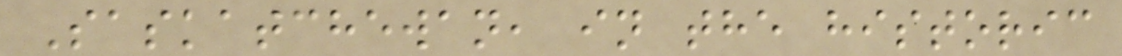Saskatchewan, in the historic
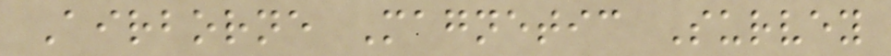Airborne Magnetic Survey
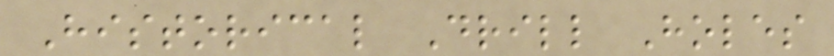Historical Drill Holes
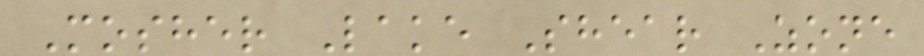Mosher Lake Shear Zone
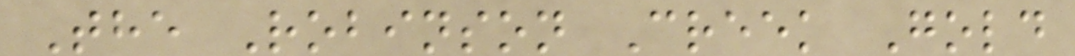The Robinson Creek Gold
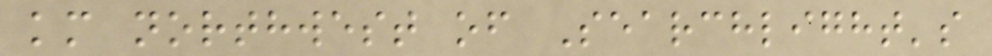km northwest of Searchlight's
